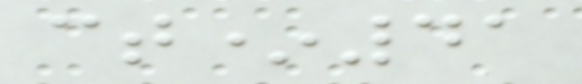ct*41
